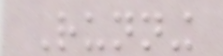Running
